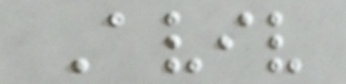Aviv
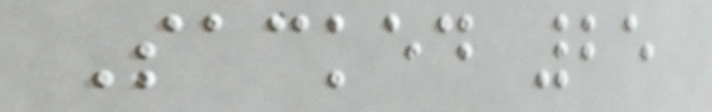Sacked 25
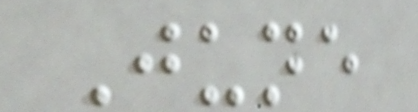June
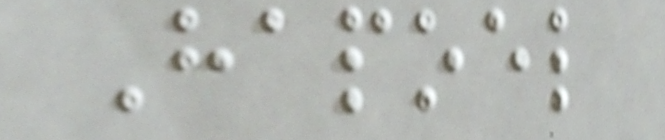Hapoel
